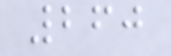260
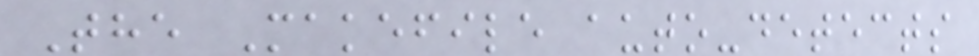The Makefile auto-detects
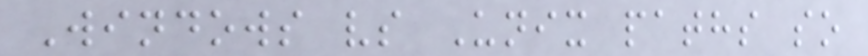Windows vs Unix paths so
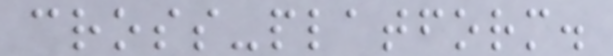cross-platform.
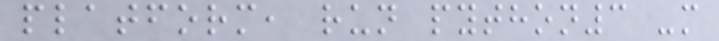platform, run python3 -m
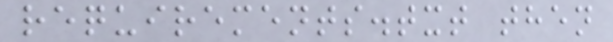requirements.txt then
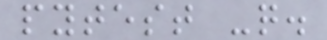pytest -q.
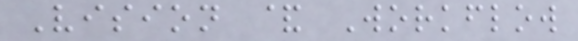Vision & Workflow
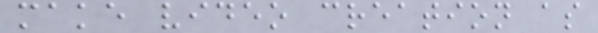make video creation as
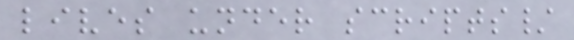lives under scripts/
